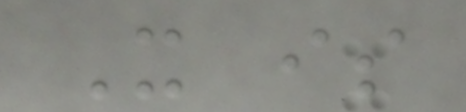It is
